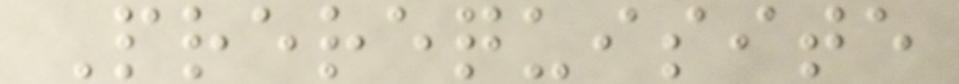Prerequisite
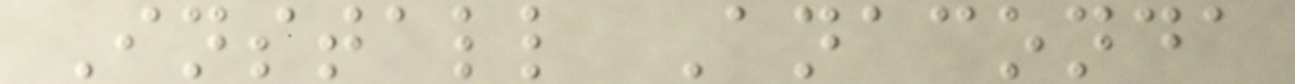Install Anaconda
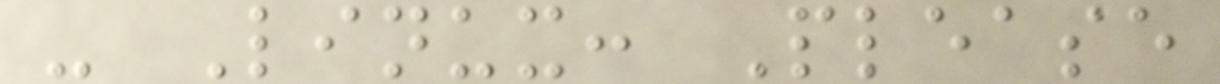- Linux: Please
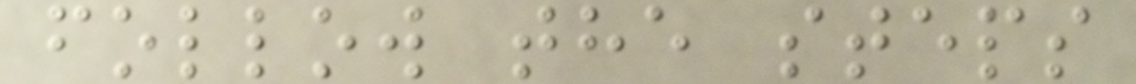follow the steps
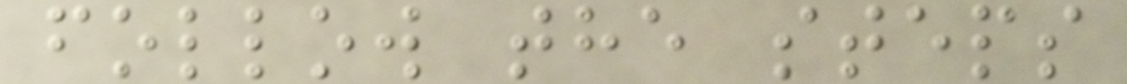follow the steps
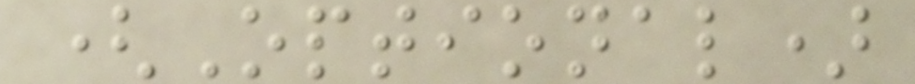(Optional)
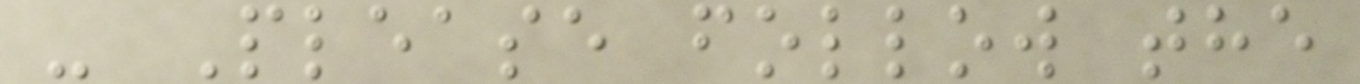- Please follow the
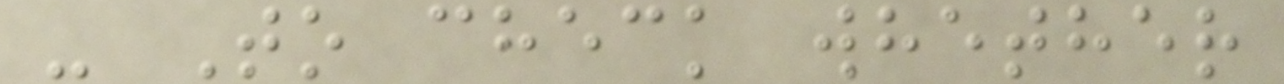- To check whether
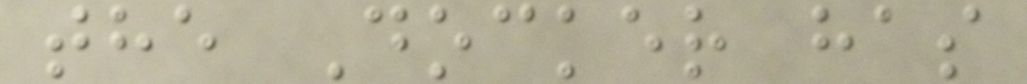the Docker has
